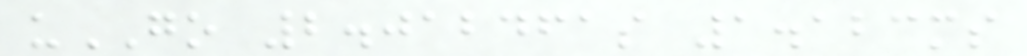uGO 2.012461s 1.123ms
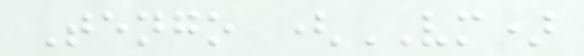Tengo (VM)
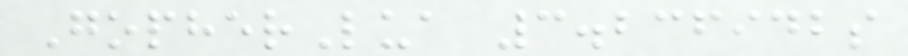GopherLua 3.236942s
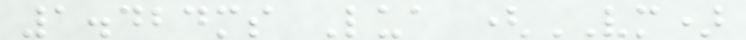1.424ms Lua (VM)
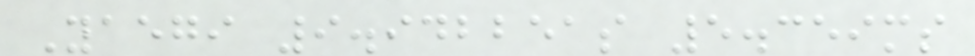Yaegi 9.942251s 5.359ms
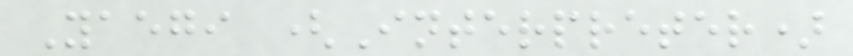Yaegi (Interpreter)
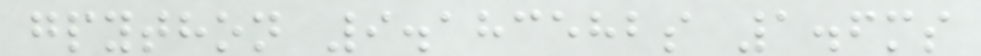gpython 9.183582s 1.6ms
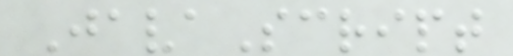JavaScript
